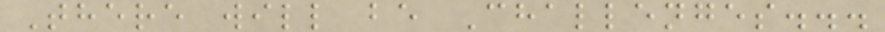There will be Challenges...
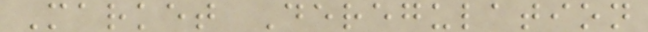Market Deregulation
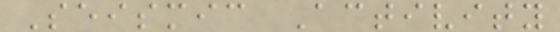Seismic Activity
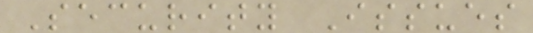Security Issues
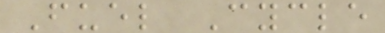Fuel Cycle
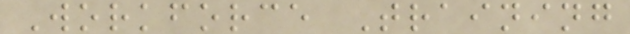Workforce Training
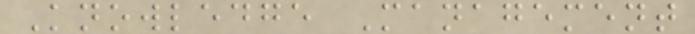Knowledge Management
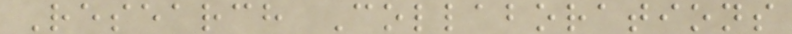Research Collaborations
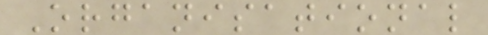Organisational
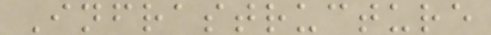Infrastructure
